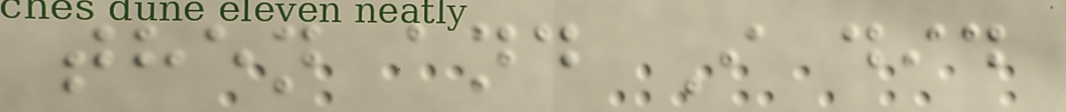then and I did
